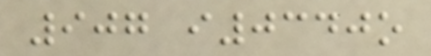907 i0340o
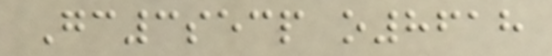Gc3secp o8618
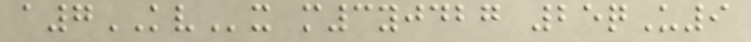a7KVx m3yjdbg 25qU9
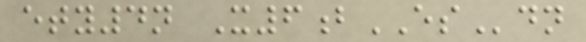ety4n X6bESdn
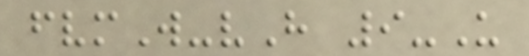fvmW-vH 9-U
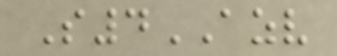S4AZV
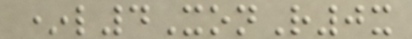*l4XonR0x
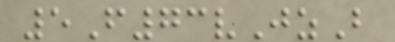5F73vJzB
